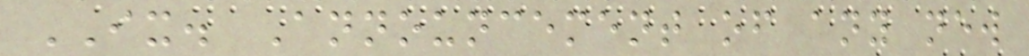IX. Announcement of any new
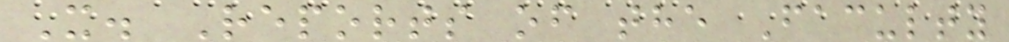X. Reports of the Faculty
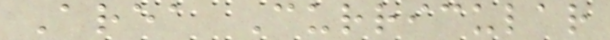Area Curricular
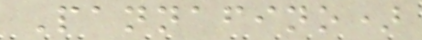Pannafino)
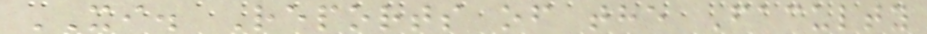XI. Reports of the Faculty
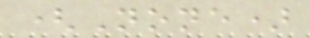(None)
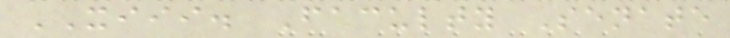XIII. Faculty Senate
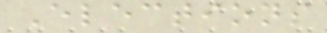Elections
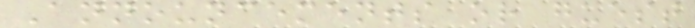Announcements or guest
